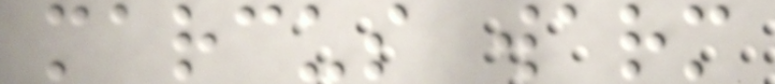marcus warm
